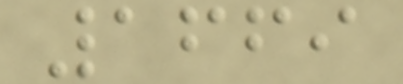1669
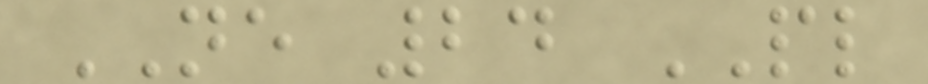NE 24 PL
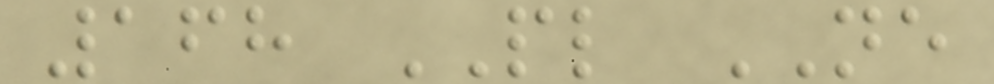168 PL NE
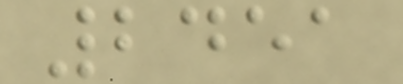2451
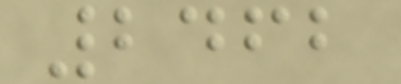2462
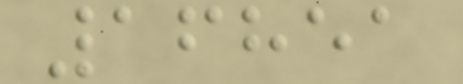16851
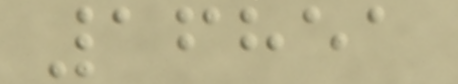16851
